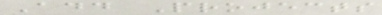Add Projects
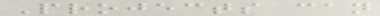Projects can
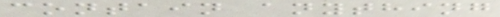contain anything
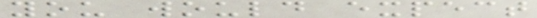you would expect
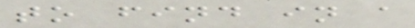to find in a
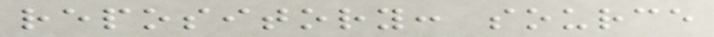repository: source
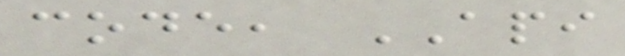code, API
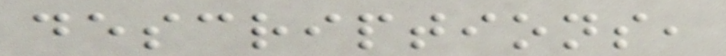descriptions,
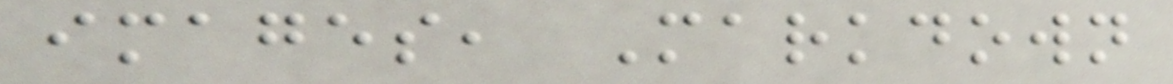images, Markdown
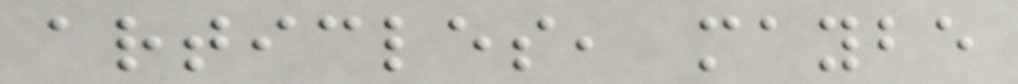articles, maybe
